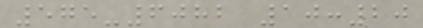575-6082 10:20
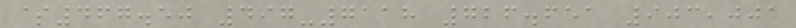$467.50 497-7118 726.651 903,001
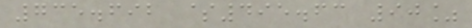735.692 $495.63 90%
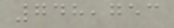748,753
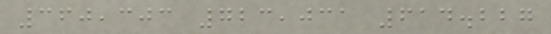360,303 723,031 614.227
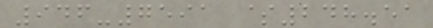946-7591 $248.51
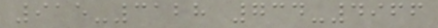915-3128 734-4966
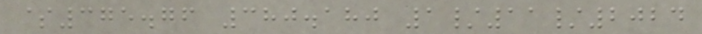$375.76 380.180 1/11/2024
